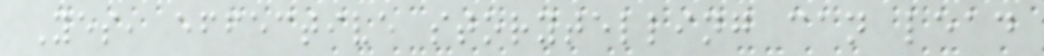Yes, effective storytelling can lead
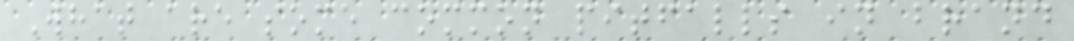What are some common pitfalls in brand
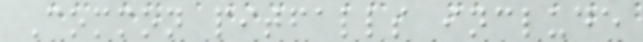Common pitfalls include
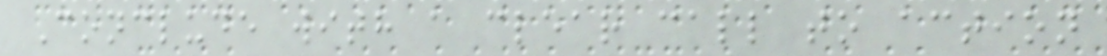Conclude with a clear call to action
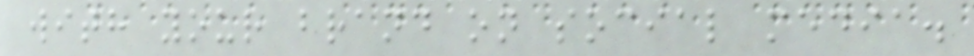with your brand on social media.
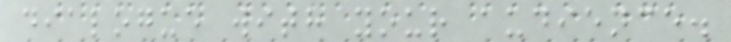dialogue with your audience.
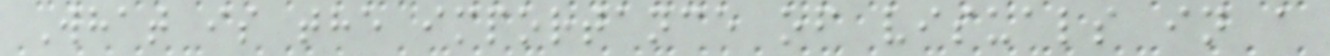What is the importance of visuals in a
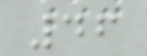46
